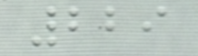229
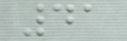41
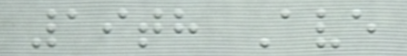19th Ave
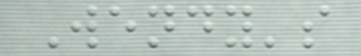Wendy's
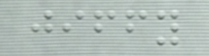jiffy
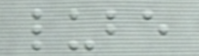lube
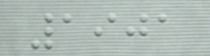1901
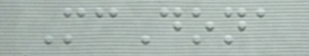McDona
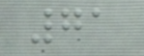71
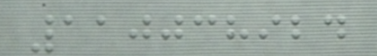110038924
